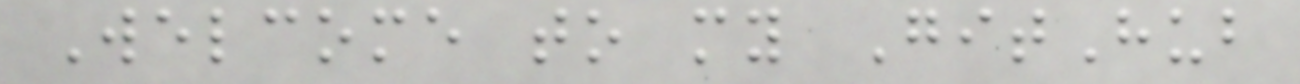Welcome to my GitHub
